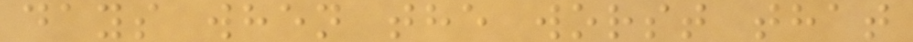days when the worst that
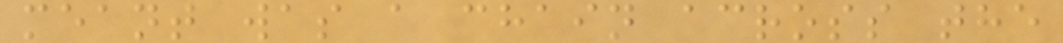meant was a chain across the
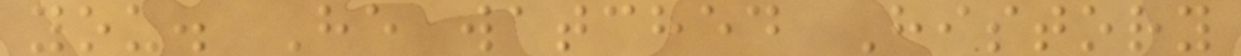you. He watched History
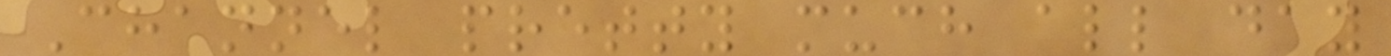Channel pretty much all day
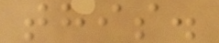this.
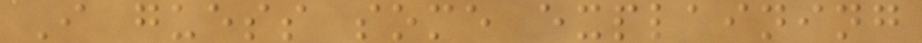I guess some explaining
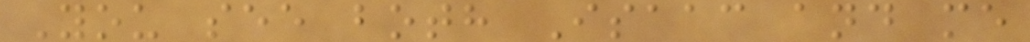You see both Isaac and me
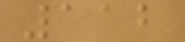112
